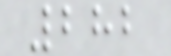282
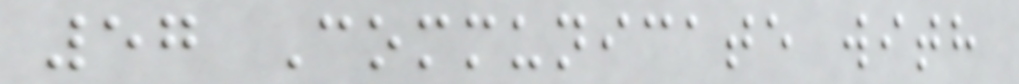57 Communicate with
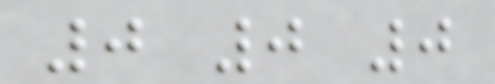0 0 0
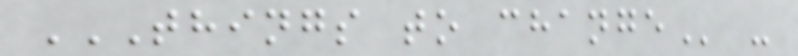THINGS TO CHANGE -
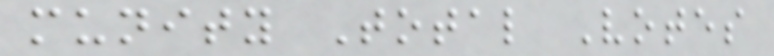munity Total Votes
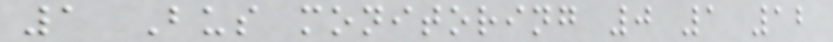1 Bus monitoring 0 1 12
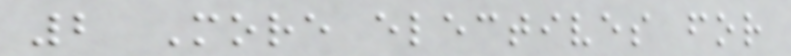2 More electives for
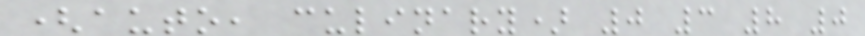(auto, culinary) 0 3 8 0
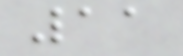11
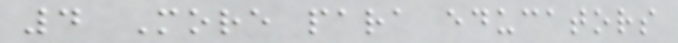4 More para educators
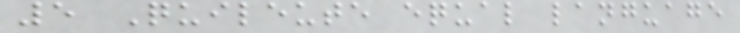5 Quileute equal language
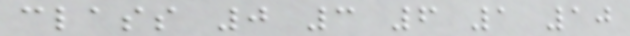class 0 3 6 1 10
